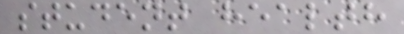student health
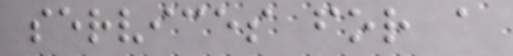services for a
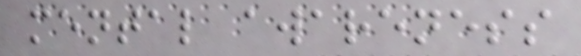mental awareness
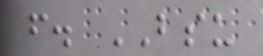f. BSU
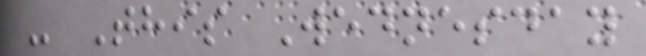- This Wednesday
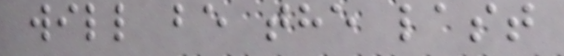will be the last
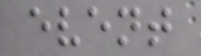event
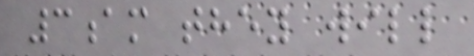3am they will
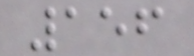156
